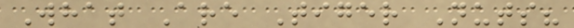What Are Tiger Nuts?
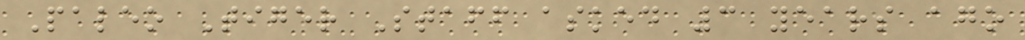Paleo Tiger Staff asked 3 years ago
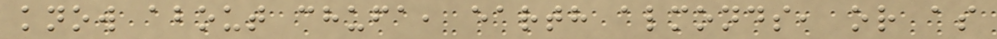know about chufa, earth almonds, or as
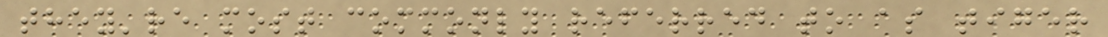they're most commonly referred to as tiger
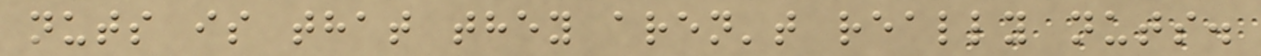nuts is that they aren't really nuts.
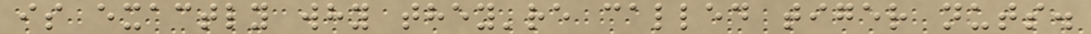is exactly why they're called tiger nuts.
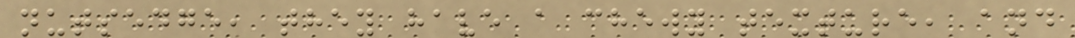nutsedge, they have a chewy texture, and
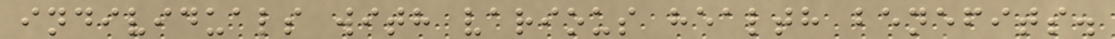individuals with various health benefits.
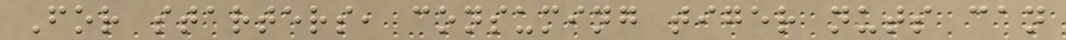For starters, consuming tiger nuts can
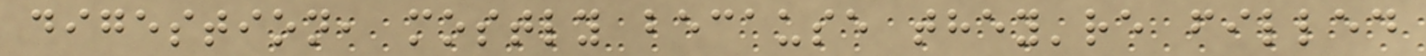digestion, mostly because they're filled
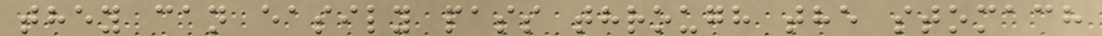they can easily pass through the stomach
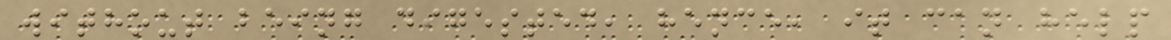without being digested, hence, it can help
